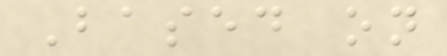Based on
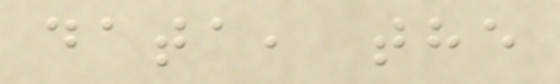data, the
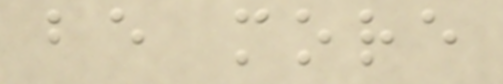be more
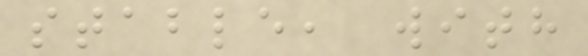stable, with
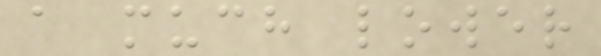a much lower
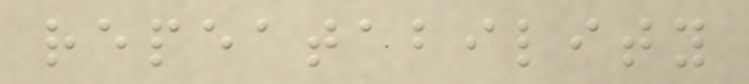repeatability
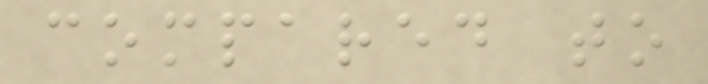compared to
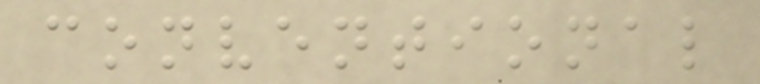conventional
